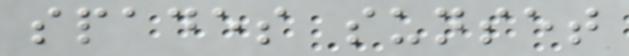spades sunset
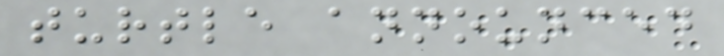turtle announced
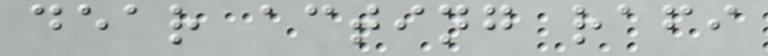dear acting rafi
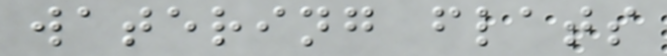watering flats
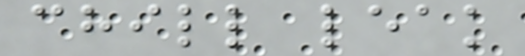chill leak
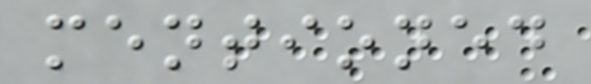mentioned
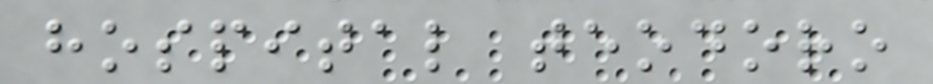hospital teodoro
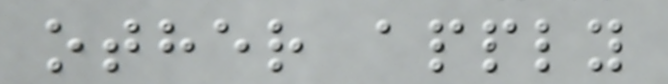other apply
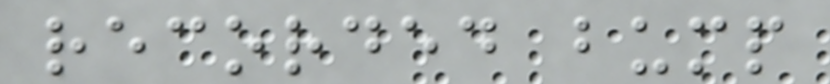recorded bump
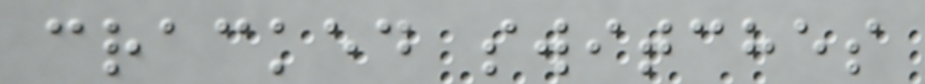cracked switches
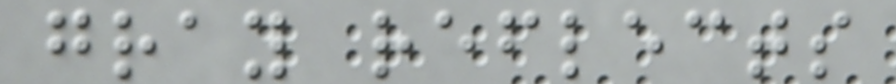gray reflects
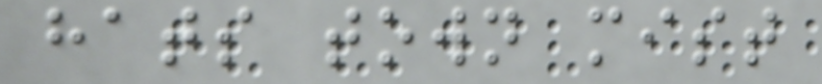hats town mist
